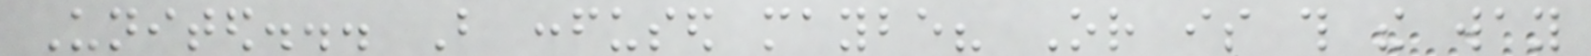United... But confused maybe? Or is this the way
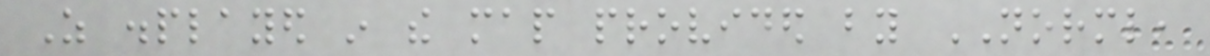As displayed in the map provided by NORML,
